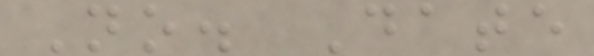No. Date
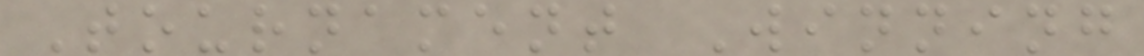Tournament Winning
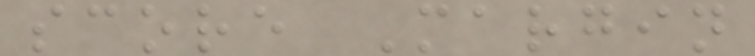score Margin
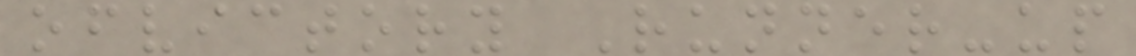ofvictory Runner-up
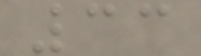33
